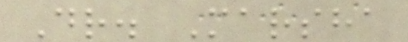Dr. Marsha
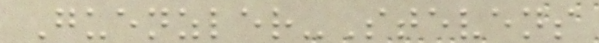Guenzler-Stevens
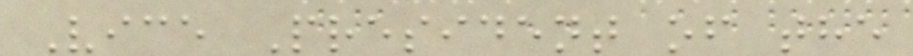Vice President of the
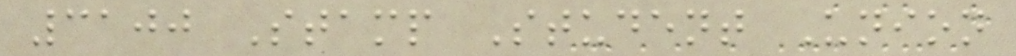3100 Stamp Student Union
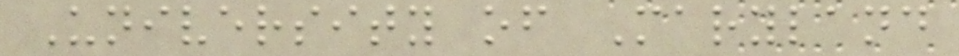University of Maryland
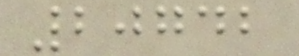20742
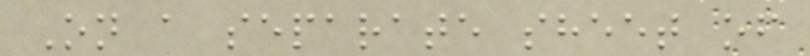On a separate sheet of
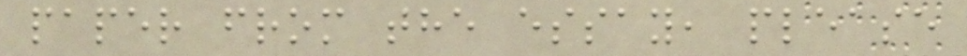paper from the essay, please
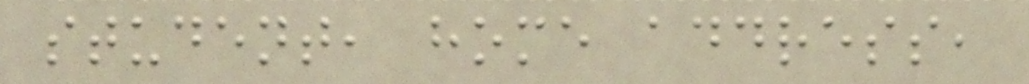student, home address,
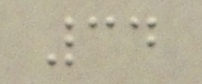34
